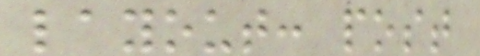layout: post
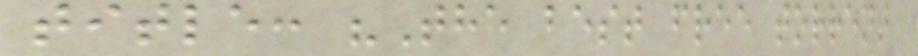title: "The best free torrent
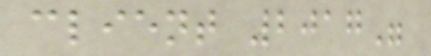client 2017"
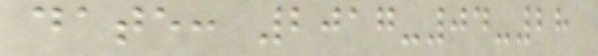date: 2017-04-28
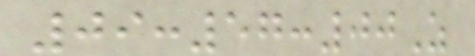09:57:00Z
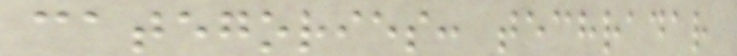categories: techradar
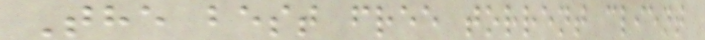The best free torrent client
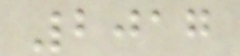2017
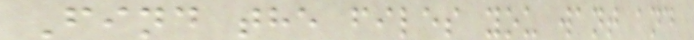Find the files you want and
